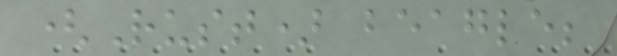(Rust) beagle;
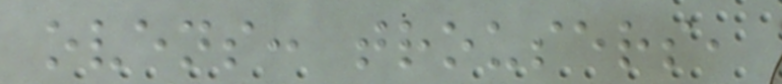ovens: trousers,
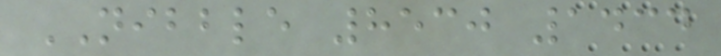NIBBLE 8530 1434
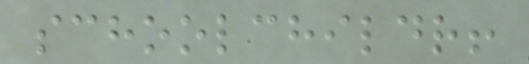schoolchildr!
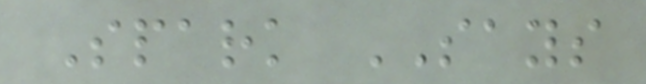Spark SAYS
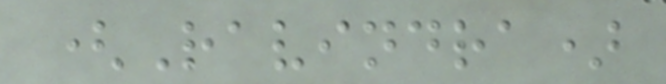(Ravindra)
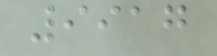9917
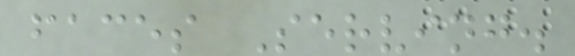faces Serving.
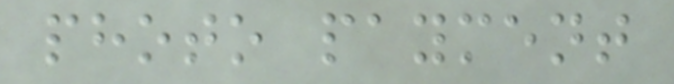photo payment
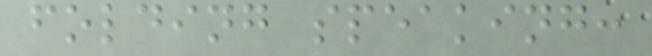folding speaking:
